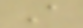A
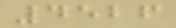4526
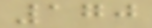170
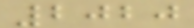2020
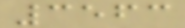3563
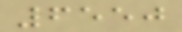6550
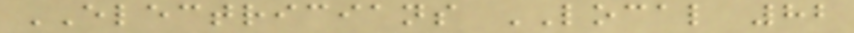ELECTRICIANS LOCAL 82
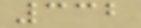332
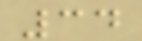34
